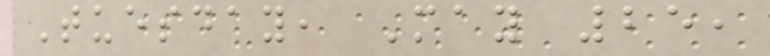Tuesday, May 25,
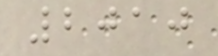2010
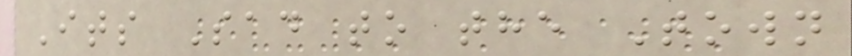Its Sad to the Town
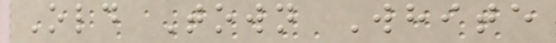Old Town White
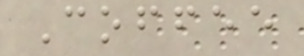Coffee
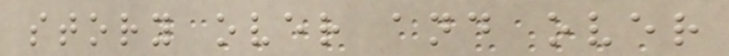story over and over
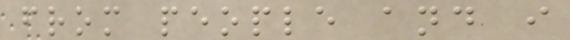from people and i
